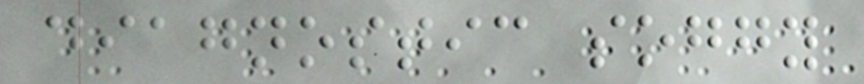diagnostic soggy
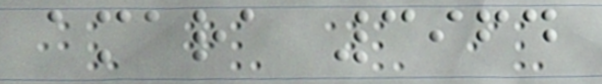amara 3964
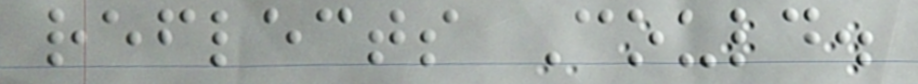reflects Could.
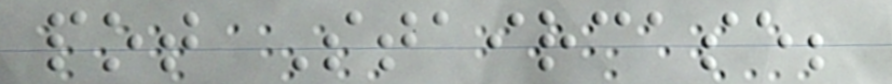pot Staircase;
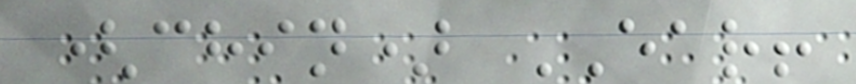(chin) EAR!
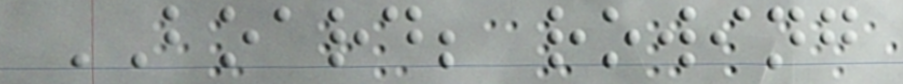BOARD; rowing
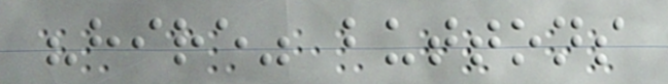"hire" buttons
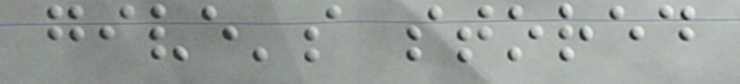give's stored
